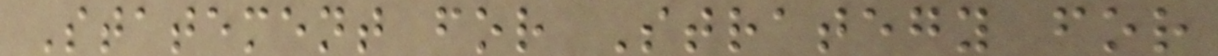Statement for Strategy for
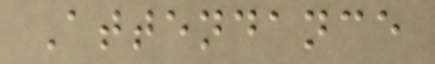Attendance
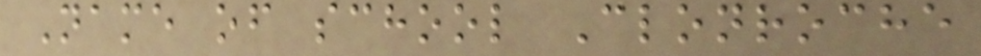Name of school Clonroche
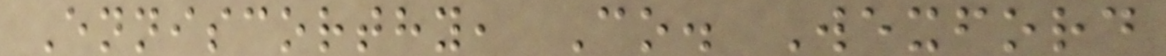Enniscorthy, Co. Wexford
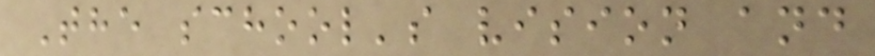The school's vision and
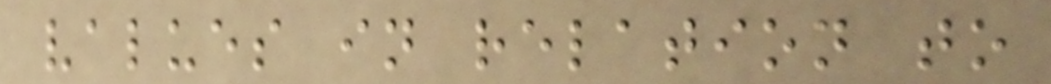values in relation to
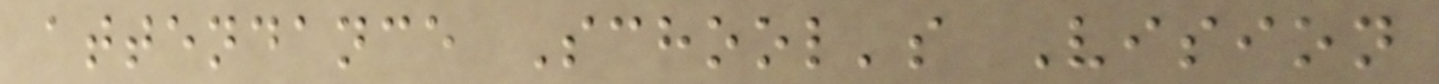attendance School's Vision
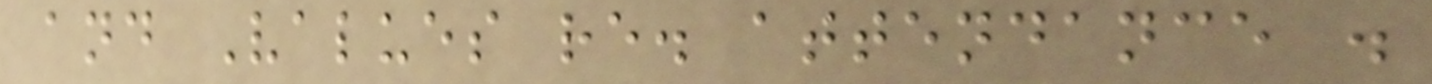and Values re. attendance .
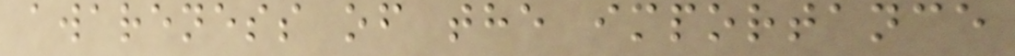awareness of the importance
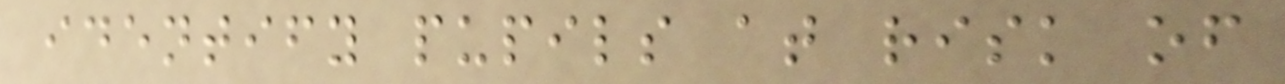identify pupils at risk of
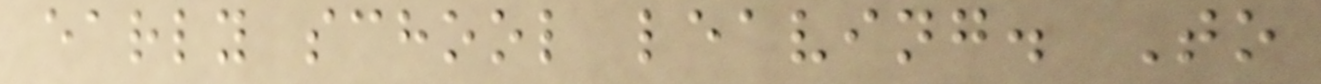early school leaving. To
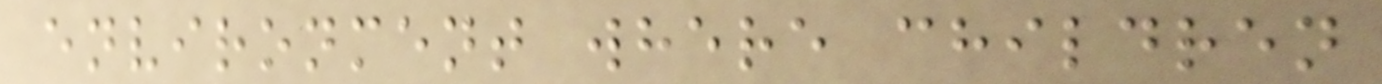environment where children
